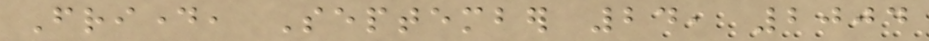Friday, September 24, 2004
